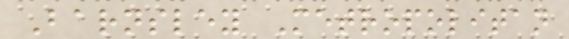Barnsley Metropolitan
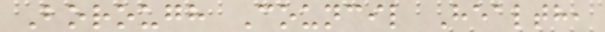Borough Council Health,
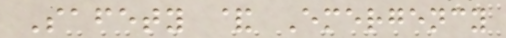Safety & Emergency
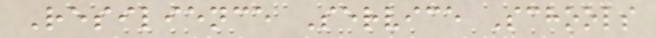Resilience Service Schools
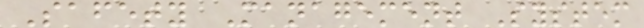Safety Management System
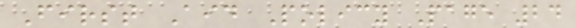First Aid Policy Page 24
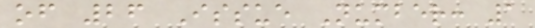of 26 Issue Number: 1
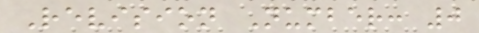Revision Number: 0
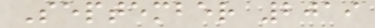September 2019
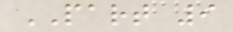PART 9
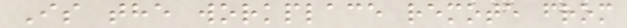Is the workplace remote from
